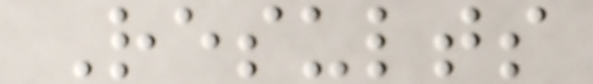Results
